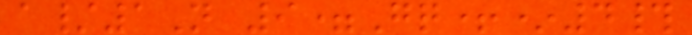a/1N 9=Gq+*4#
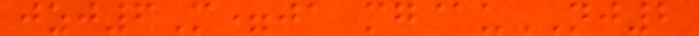jzj6M=ja mg@uNJ2
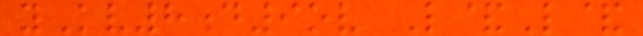yKv8d9ov L&L&
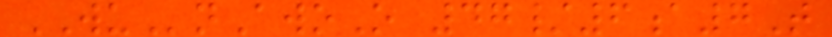WUnAwoO 47/6a7T
